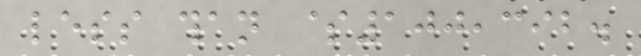less than $100,392.
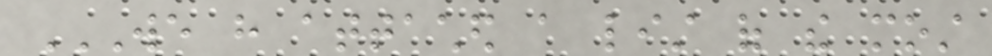WE HAVE ATTACHED A LIST OF THE MOST
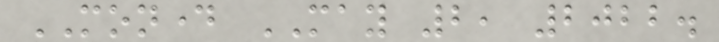MONDAY MAY 2, 2022.
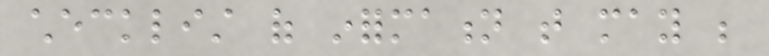checklist of information that may be
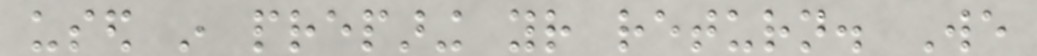used in preparing your return. We
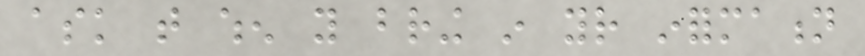ask that when you bring in your information
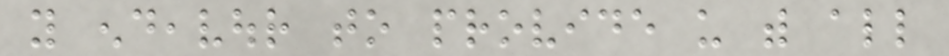you endeavour to provide us with all
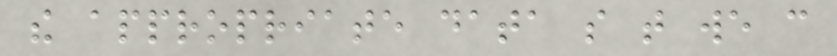the appropriate data so that we can
